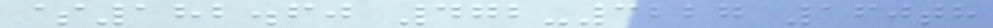$182.60 472-3227 160th
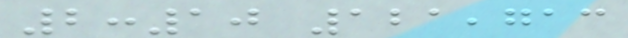2:10 121,713
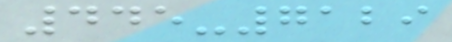445-7129
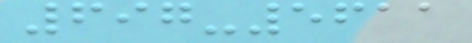697-5611
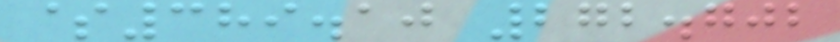$389.10 272.702
